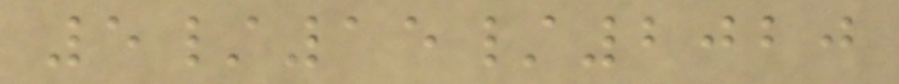5/15/2020
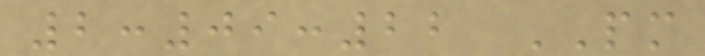2:09:22 PM
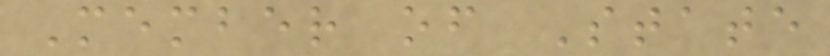Member of State
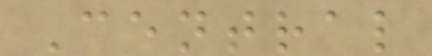Central
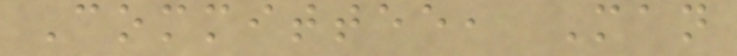Committee, Man
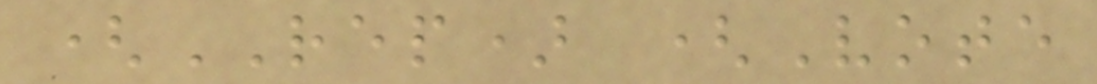(REP) (Vote
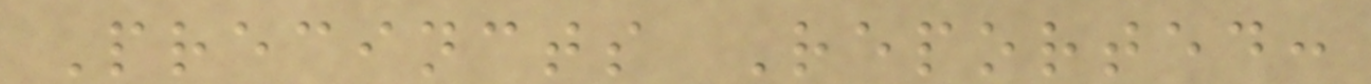Precincts Reported:
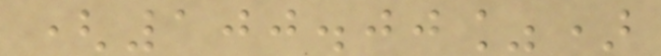(100.00%)
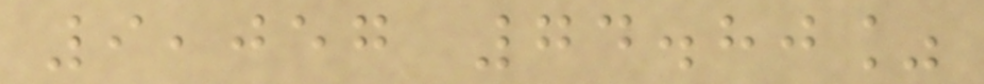9,057 74.80%
